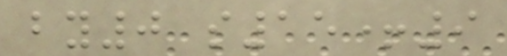by0 s15+9
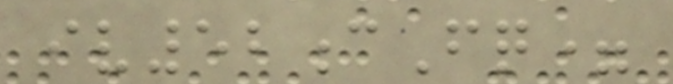iv52cFq=
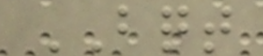BQT
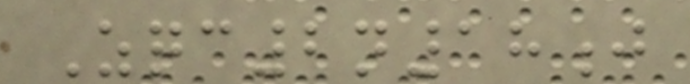Zqc2n18j
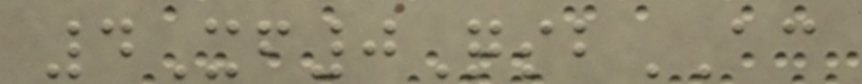4Xf0QsbAC
